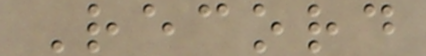Record
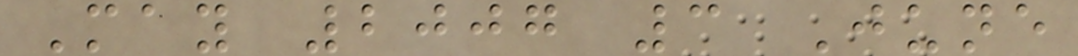May 2007 3 June
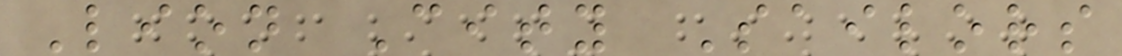Lion City Sailors
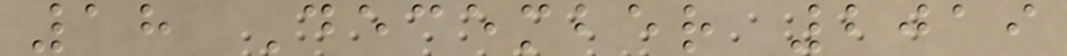18 December 2019
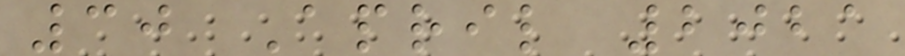30 April 2021
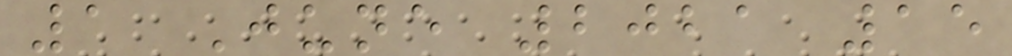1 June 2021 15
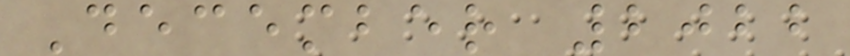December 2022
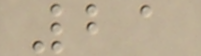21
